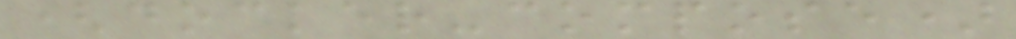(docker-compose)
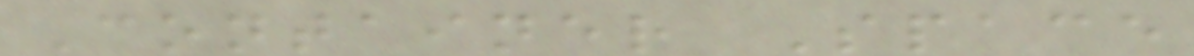Container Space
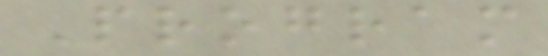Program
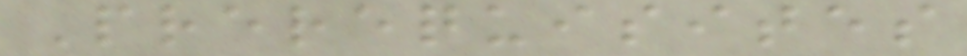Prerequisites
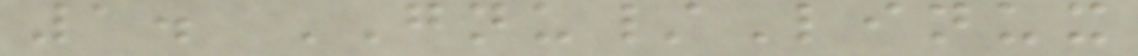1. GNU/Linux
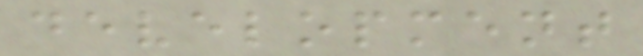development
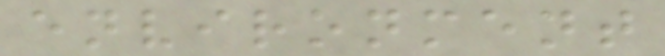environment
